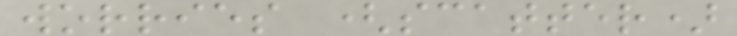worries (scatter)
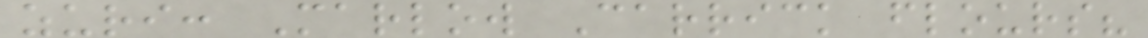zuri: Marlow Carrick flours?
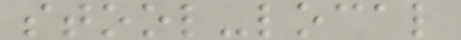stool-local
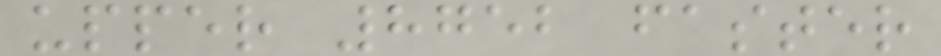upper 8752 faster
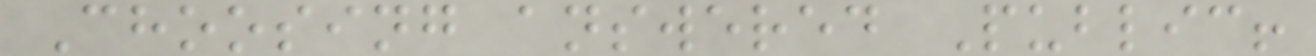Choosing answered Public!
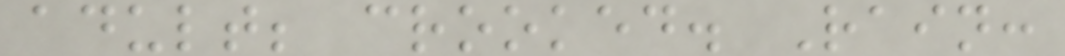adult; crooked. Rain:
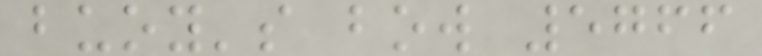buoy's bow 5766
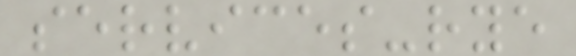services-rye
